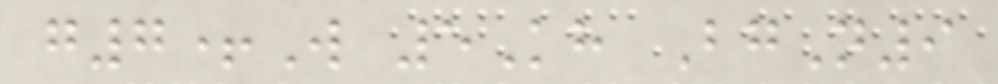g7+W 5Kh BgN9
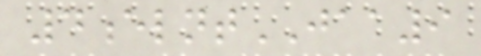4elntJAA9
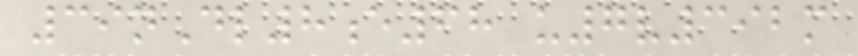39nDl8e68 u7v392m
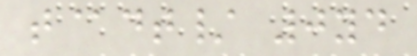t@dt/ 0yd
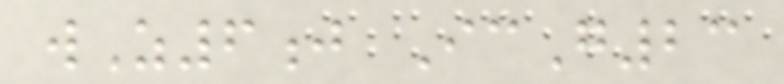wZ6j IcG23
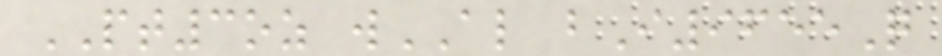PT3oz wAL bI9655Q
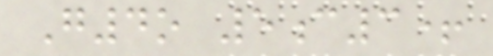G4o 5c3+
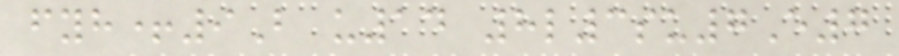fyh+9B u14 8l3su7E7
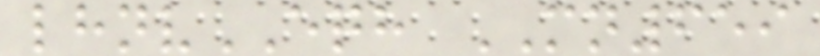lhnvEQH MN659
